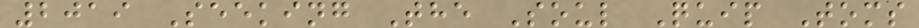2019 Seeking The Soul Quip Toms
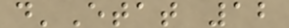d'Etat 12
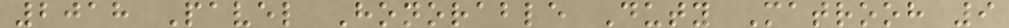2018 Pavel Honorable Duty Matrooh 9
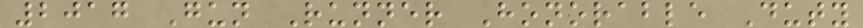2017 Gun Runner Honorable Duty
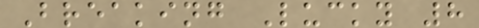Breaking Lucky 8
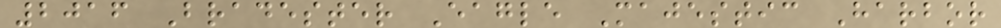2016 Bradester Eagle Majestic Harbor
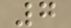7
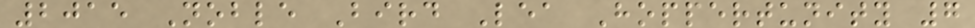2015 Noble Bird Lea Hoppertunity 7
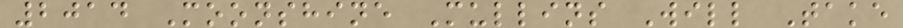2014 Moonshine Mullins Will Take
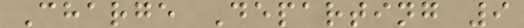Charge Departing 9
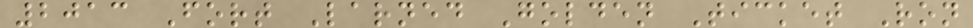2013 Fort Larned Golden Ticket Ron
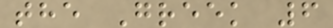the Greek 6
